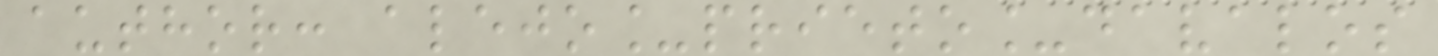author: alejo_prieto_davalos
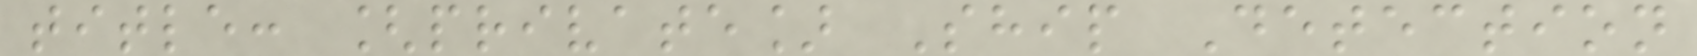title: [private] Ship Detection
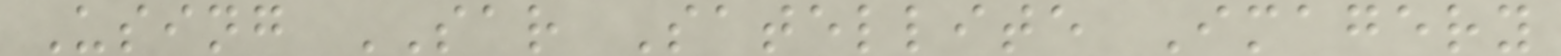Using SAR Satellite Imagery
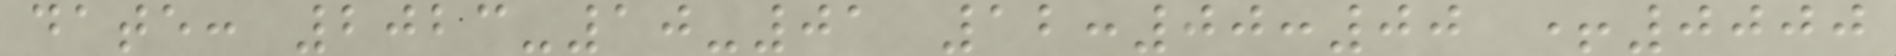date: 2023-10-01 12:00:00 +0000
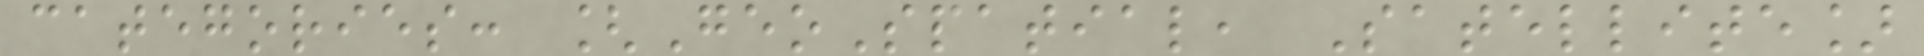categories: [GeoSpatial, Satellite]
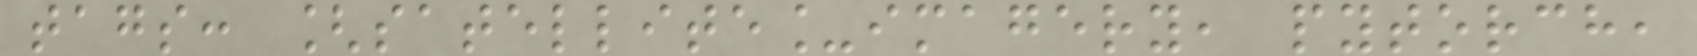tags: [satellite_imagery, pytorch,
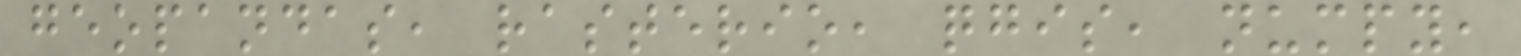geopandas, rasterio, qgis, numpy,
